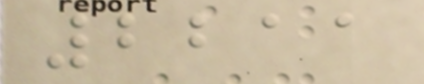2211
